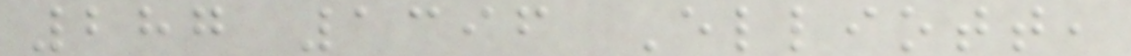287 1396 Elliott,
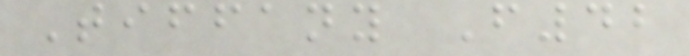Tiffany F42
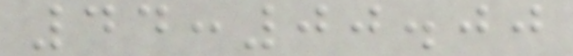44:00.00
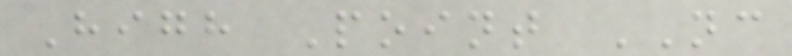High Point NC
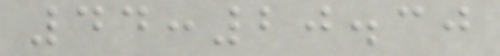44:20.30
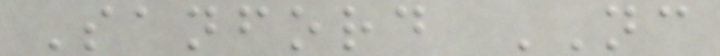Sanford NC
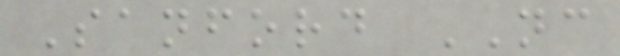Sanford NC
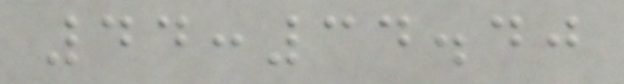44:34.40
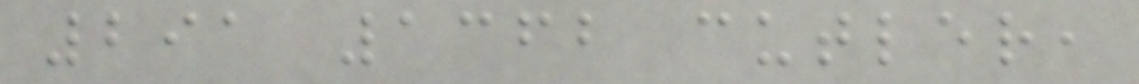291 1362 cutler,
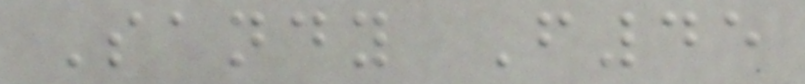Sandy F45
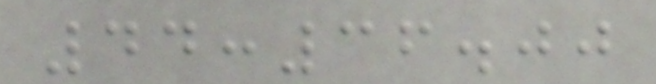44:36.00
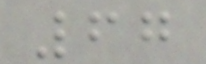67
